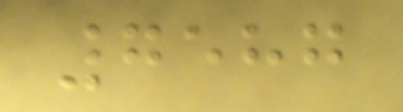7587
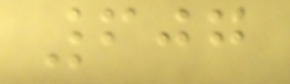607
